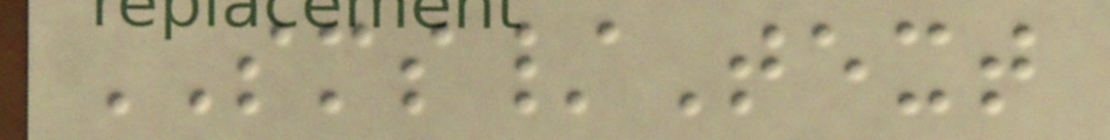SMS/Text
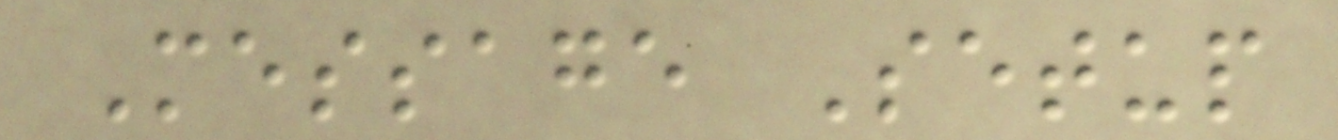Message Setup
